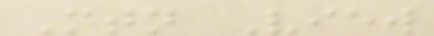Mtn View
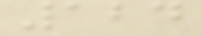124
